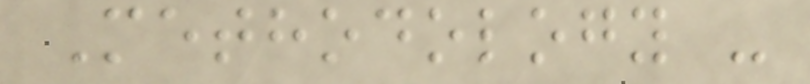Methodology -
